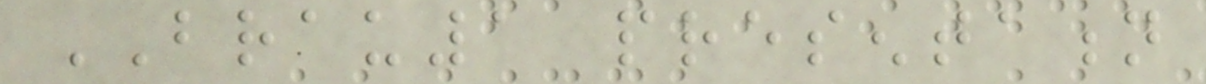BRAU1 presentation
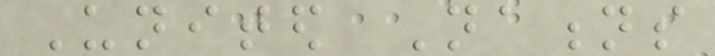United Nations
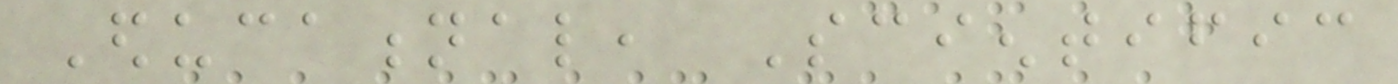Educational, Scientific
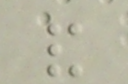and
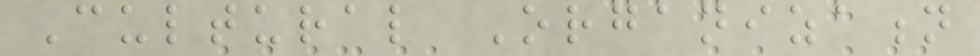Cultural Organization
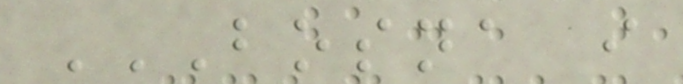BOSNA I
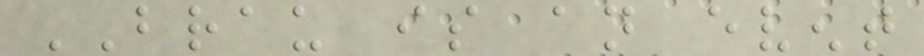BRAU is an event
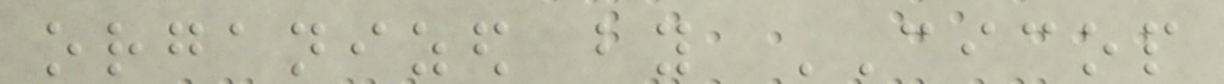organized by CICOP
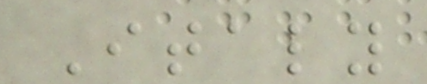Italy
